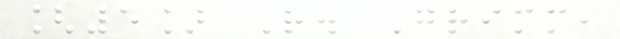[5] R. Grimm,
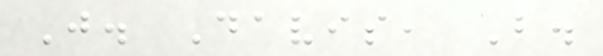J. Davis, B.
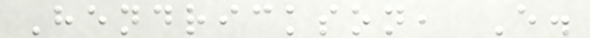Hendrickson, E.
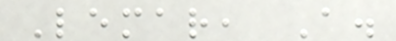Lemar, A.
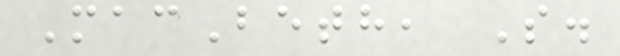MacBeth, S.
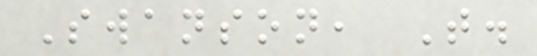Swanson, T.
